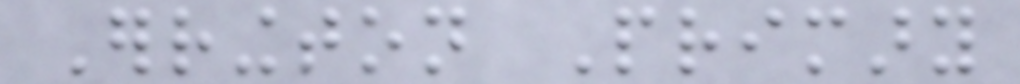Errington Primary
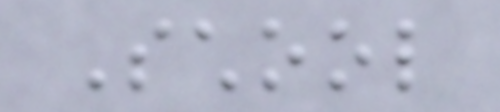School
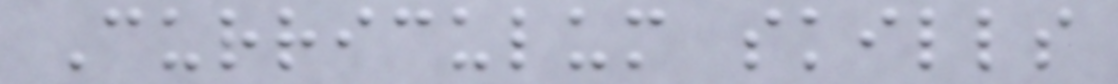Curriculum skills
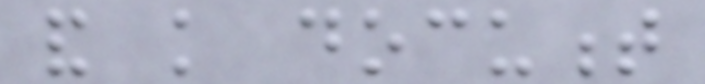and knowledge document
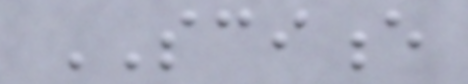SCIENCE
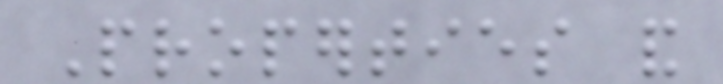Properties and
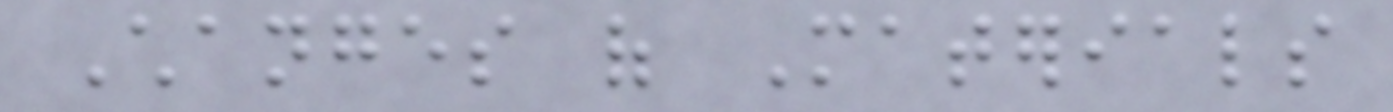Changes of Materials
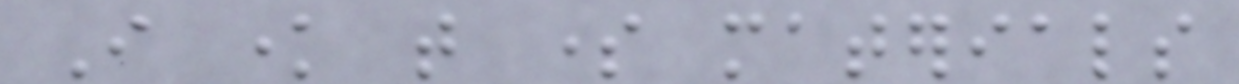I know that some materials
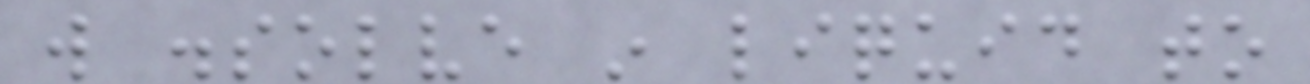will dissolve in liquid to
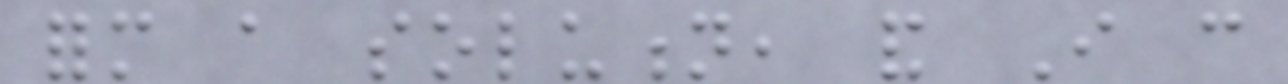form a solution, and I can
